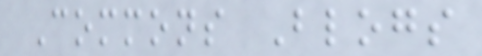Commons Blogs
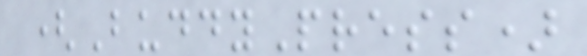(BuddyPress)
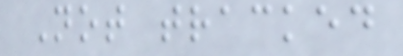Not tracked
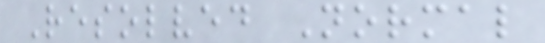Resolved Normal
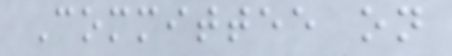Committee on
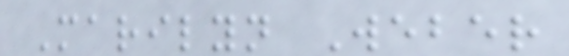Marilyn Weber
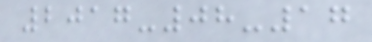2017-08-17
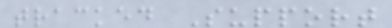tracked Support
